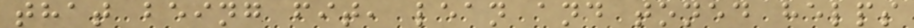that being fit, lean and toned helps
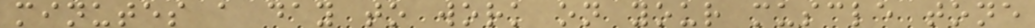minutes a day to work on your muscle tone
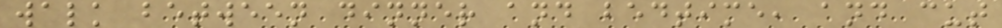walk between dinner and bedtime, and cut
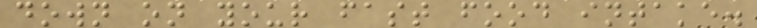down on your fast food intake.
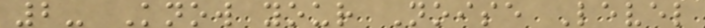2- Know your Noise Level
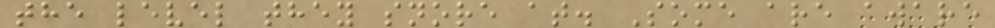the level they snore at. Some are aware
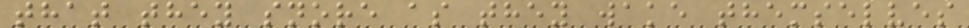that they snore as they wake themselves
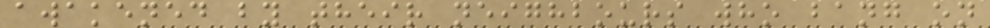awakened by their neighbours who bang on
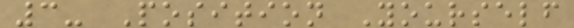3- Position Yourself
